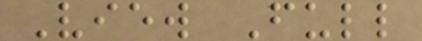View Full
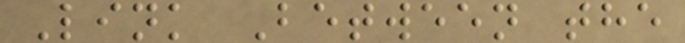Link Between the
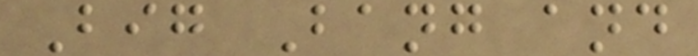Big Bang and
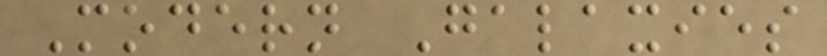Modern Galaxies
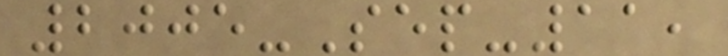2005-Sep-11,
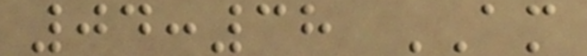04:38 AM
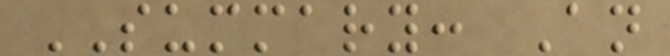SUMMARY: An
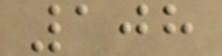108
